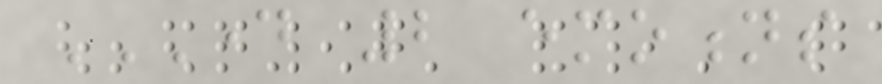DAY 2 EMOTIONS
